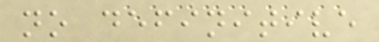no definitive
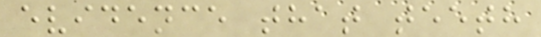evidence that teeth
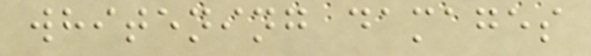whitening damages
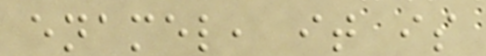enamel, it is
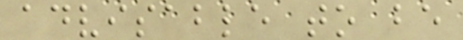advisable to be
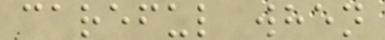careful when
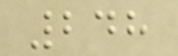248
